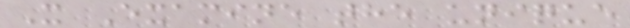X Examine the unique
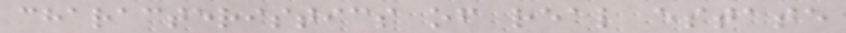characteristics of real estate
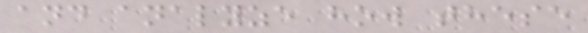and analyze how these
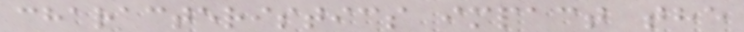characteristics impact the
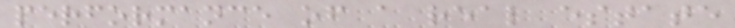performance of a real estate
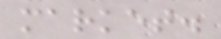market.
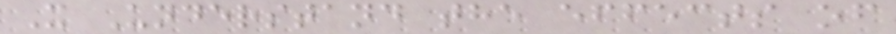X Understand the effects of
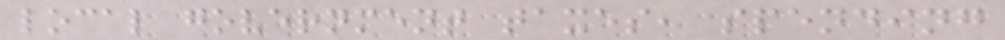local government taxes, spending
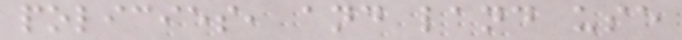policies, and land use
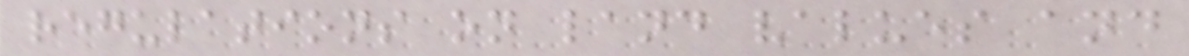regulations on land values and
